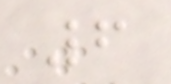6
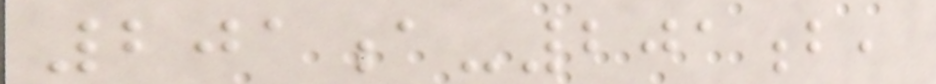201a-201b,
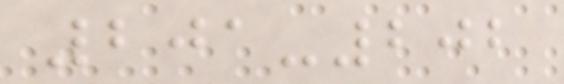201-202
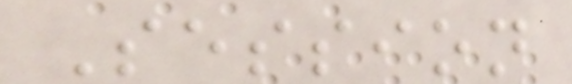Session
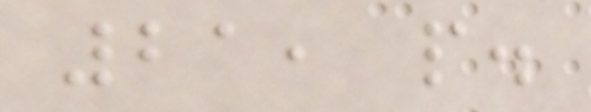21, p.
